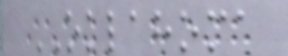OKLAHOMA
